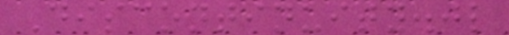Discontinuity.jl
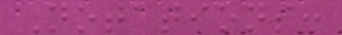Notations:
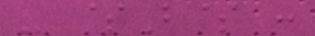- $B$ :
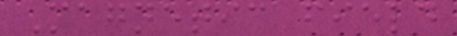Magnetic field
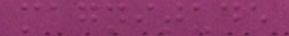magnitude
